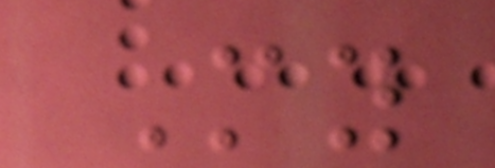My
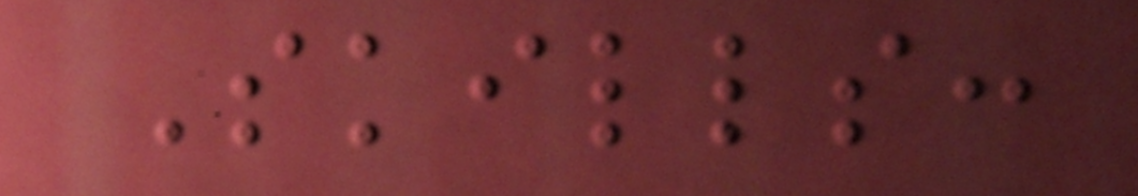Skills:
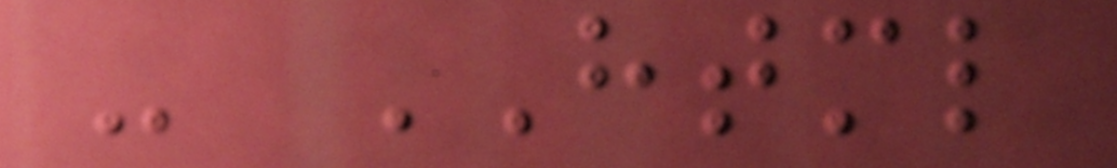- HTML
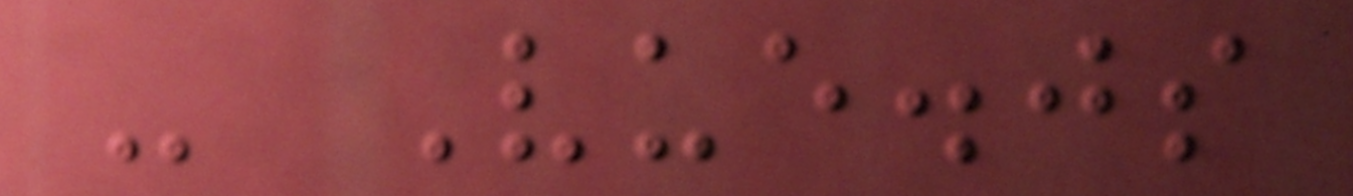- Vue.js
